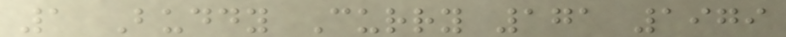1 Buddy Curry 171 1979
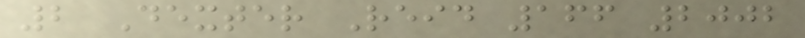2 Dexter Reid 166 2002
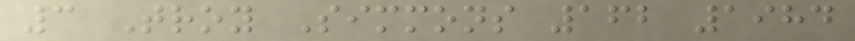3 Troy Simmons 162 1984
